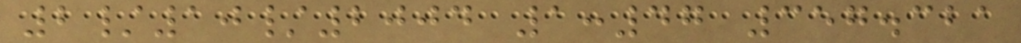2/10/2004 1:47 357.321
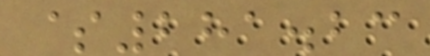$281.23
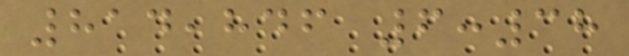814,846 6:38
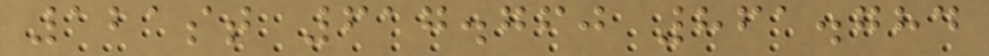121st 617.760 861.784
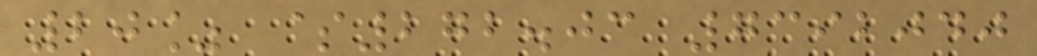20% $272.03 7392040
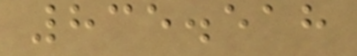835.518
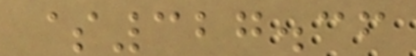$327.36
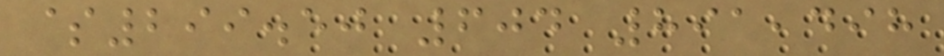$299.50 604 891,498
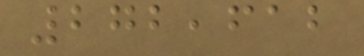272,612
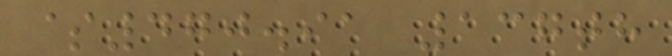$470.91 137th
